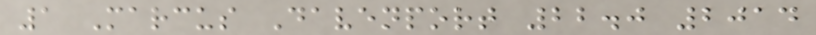1 Marcus Davenport 22.0 2014
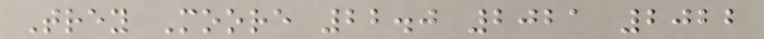Trey Moore 22.0 2021 2022
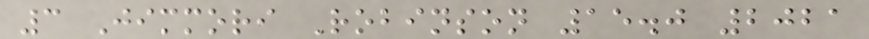3 Jimmori Robinson 15.0 2021
